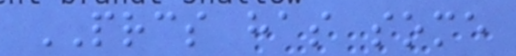PRCS has some
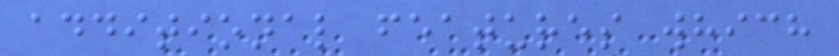additional features which
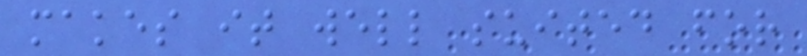makes it well suited for
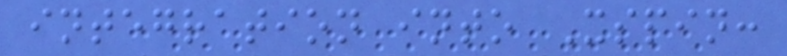integration into Xspin:
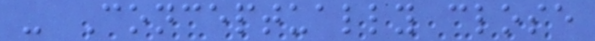- Conceptually close
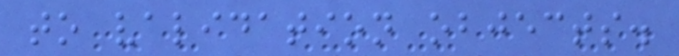to validation objects.
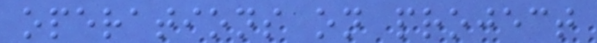operations on project
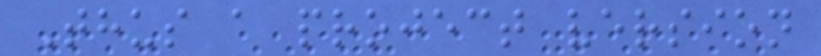Thus a project version
